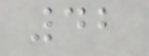42
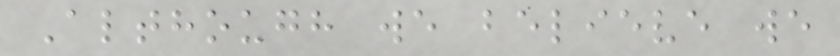Although we believe we
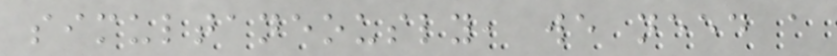simultaneously, we need a
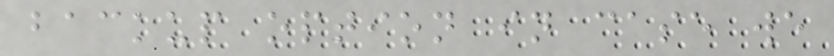backup option in case we
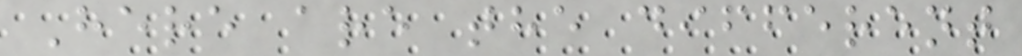Here are the different
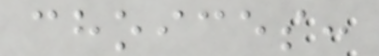choices:
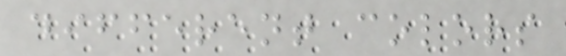different colors
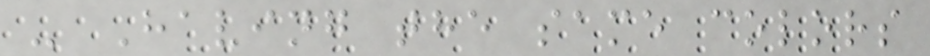- Having the same colors
